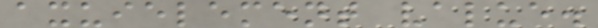axuielement value.
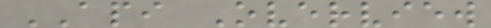API Overview
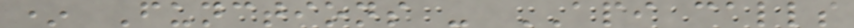* Functions - API calls
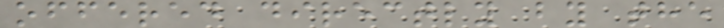offered directly by the
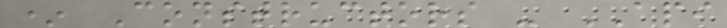* Constructors - API
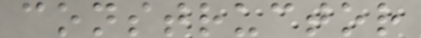constructor
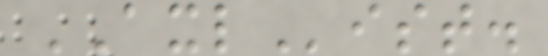AXList.
